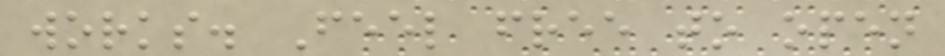works. Feel free to open
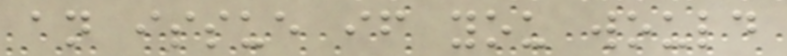an issue if you would
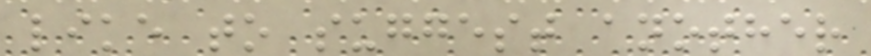like to suggest another
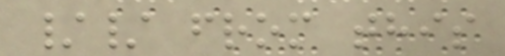// from this
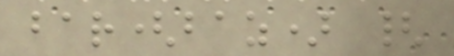bar(baz) {
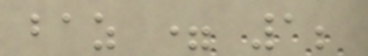baz = 1;
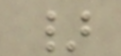}
